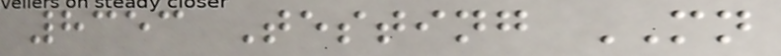8353 Testing MN
